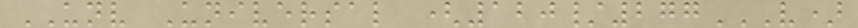UNV Universal (120/277V)
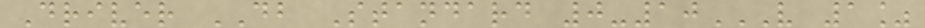Driver DB Standard 0-10V 1%
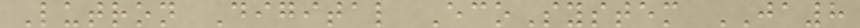Lutron Digital EcoSystem JA8
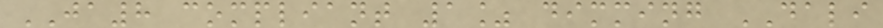JA8 compliant 1% dimming DALI
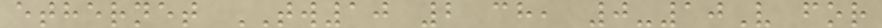ethernet TW10 2 ch, 0-10V for
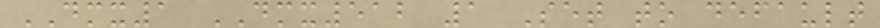DMX1 DMX512 1 Set to default
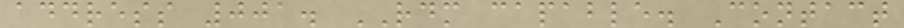address 001. RDM capable. Contact
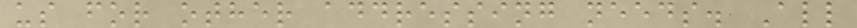us for other addressing needs. All
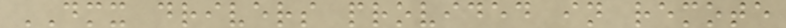DMX drivers provided in remote
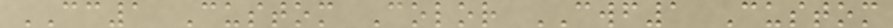CC1 Custom Color CWF1 Custom
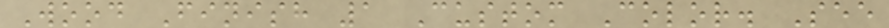Wood Finish 1 Custom Color. See
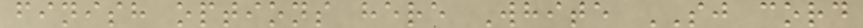finish options here White SJ cord
